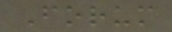Forum
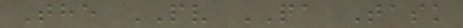The PV QA Task
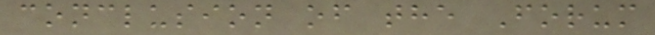conclusion of the Forum
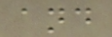and
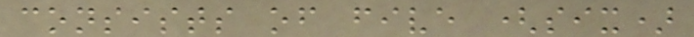consists of five (six)
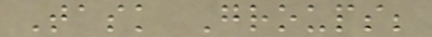Task Groups;
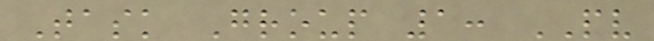Task Group 1: PV
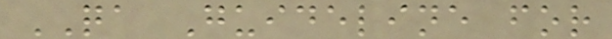QA Guideline for
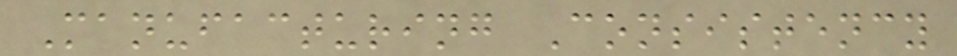Manufacturing Consistency
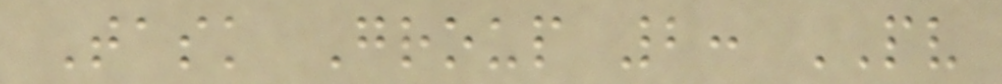Task Group 2: PV
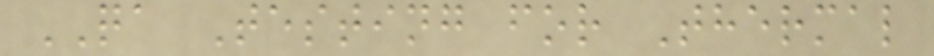QA Testing for Thermal
